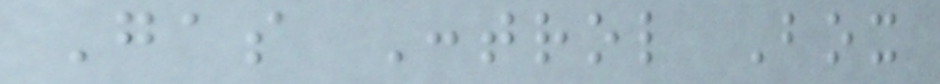Gas Control Box
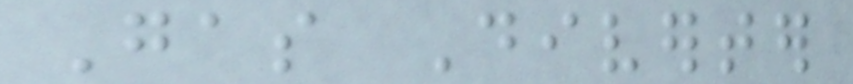Gas Diverter
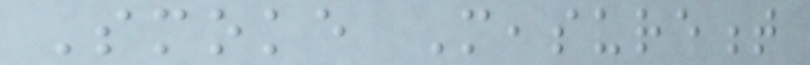Smoke Measurement
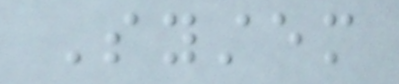System
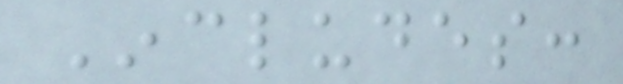Includes:
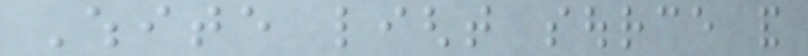White light source and
